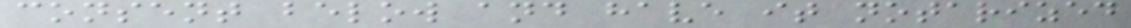consent below and have it notarized
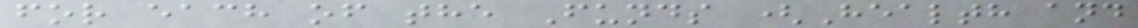for each of the Funds (Health and
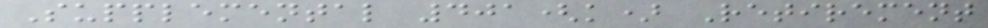Supplemental 401(k) Retirement
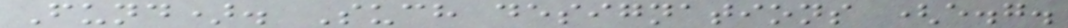Fund). Such designations (e.g.
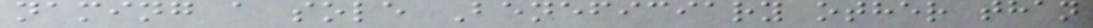naming a sole Beneficiary other than
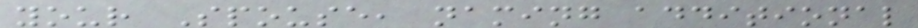your Spouse, naming additional
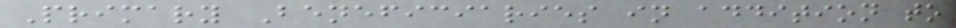Primary Beneficiaries in addition to
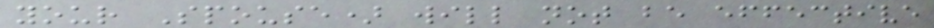your Spouse) will not be effective
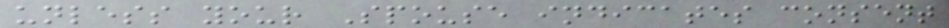unless your Spouse indicates consent
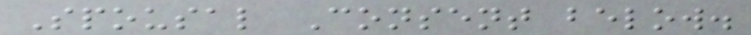Spousal Consent below.
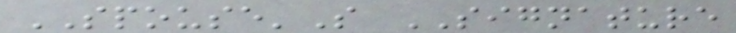SPOUSE'S SIGNATURE
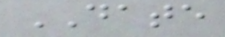DATE
